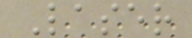Laser
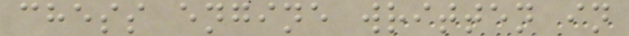chess engine written in
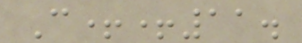C++11.
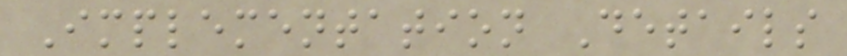Implementation Details
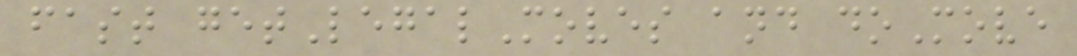fast getLegalMoves and doMove
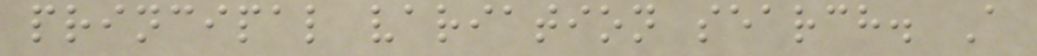principal variation search. A
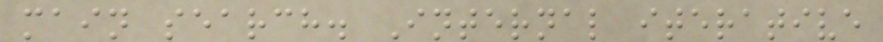main search. Internal iterative
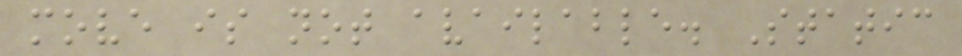move is not available. Static
